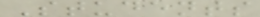Students
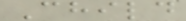Child
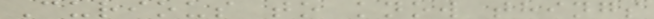Curious to know things
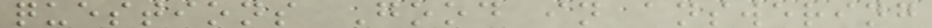questions Good in answering
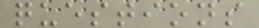questions
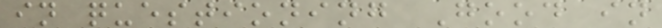in questioning Good in
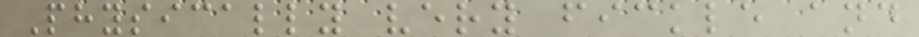Physically very fickle and
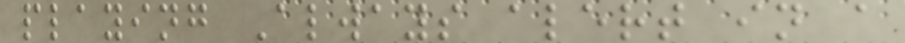playing Always alert in a
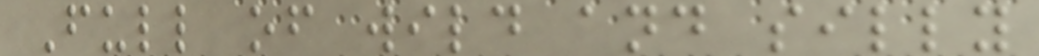Full of wild and silly
